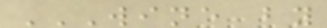WINE BY
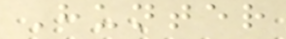Hunter
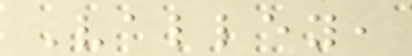Valley,
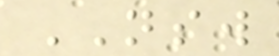NSW
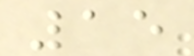15
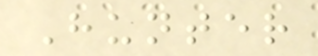Hunter
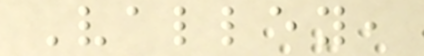Valley,
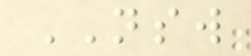NSW
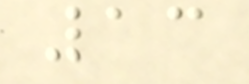13
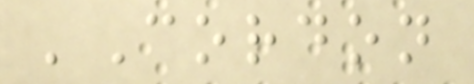'Cordon
